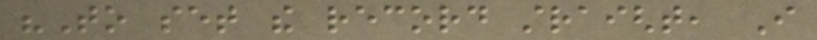"To set the record straight, I
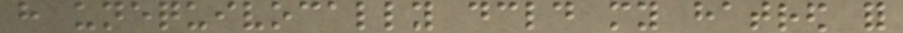have unequivocally declared my hatred for
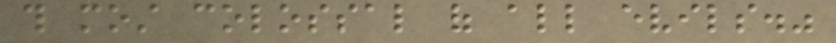this most colossal of all evils."
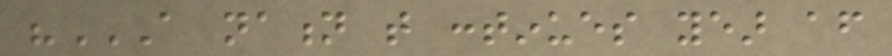"A NATION THAT CONTINUES YEAR AFTER
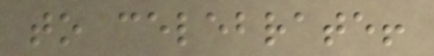to celebrate!
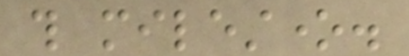this milestone.
